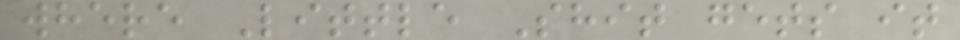where Little Shit gets it
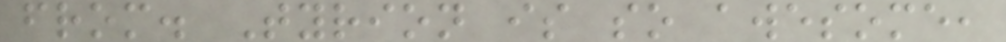from. Tyrion is so awesome,
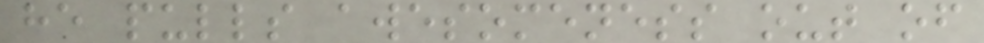he pulls awesomeness out of
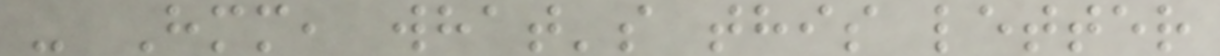- Hmm, what's this letter
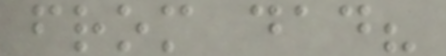from dad?
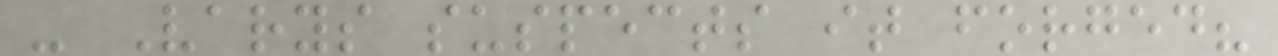- Varys suspects it forged?
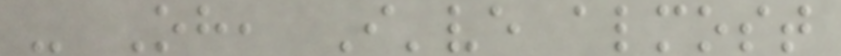- Oh, I've almost
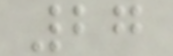27
